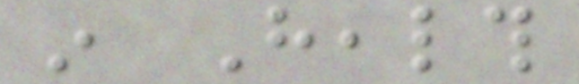in Health
